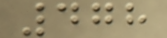478
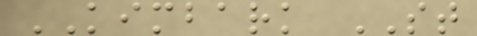KIMBARK ST
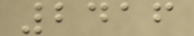2416
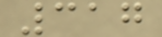317
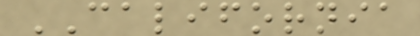CALIFORNIA
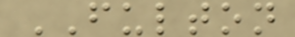FULTON
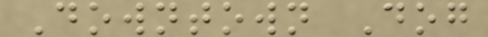Downtown Dog
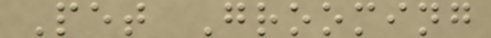Pet Grooming
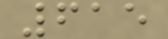615
